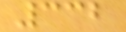332
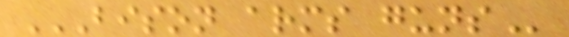BISON ARMS GUNS
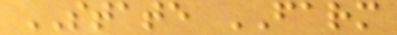STATE FARM
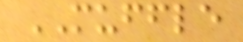MUFFLE
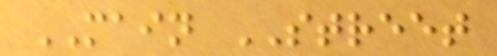MAIN STREET
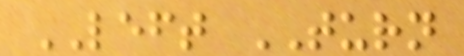LEFT TURN
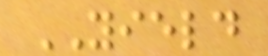YIELD
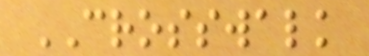CROSSWALK
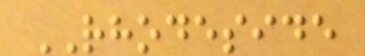RHODESIDE
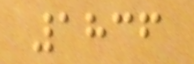1836
